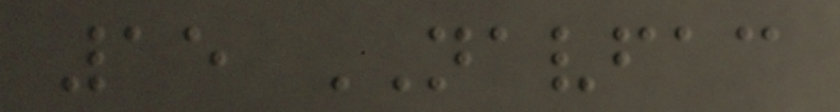15 NAVFAC
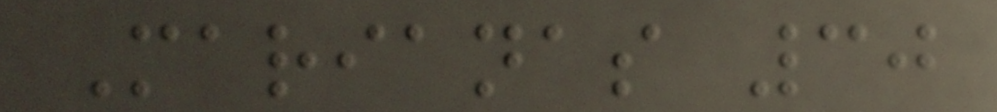Marianas 30
